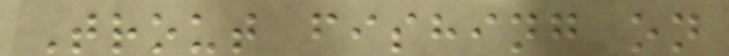Trout fishing on
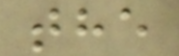the
